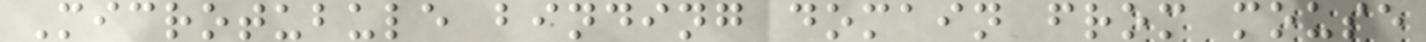Microtubule binding domain from mouse
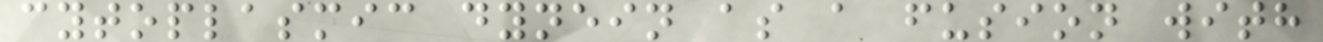cytoplasmic dynein as a fusion with
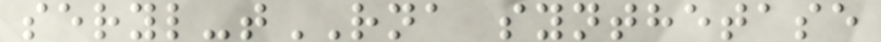seryl-tRNA synthetase
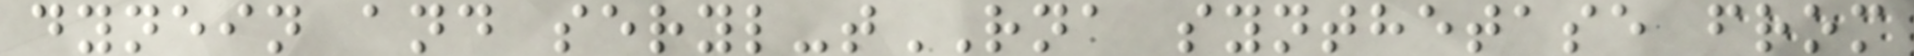dynein and seryl-tRNA synthetase from
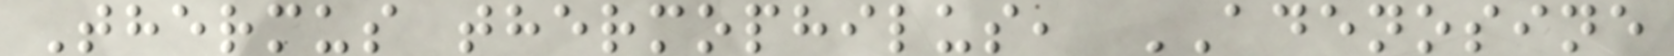Thermus thermophilus, ADENOSINE
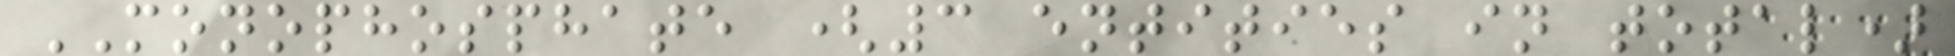MONOPHOSPHATE (3 entities in total)
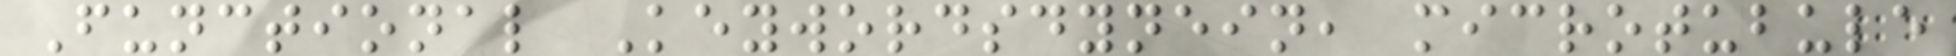Functional Keywordsdynein, microtubule
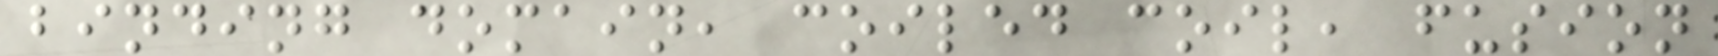binding domain, coiled coil, fusion
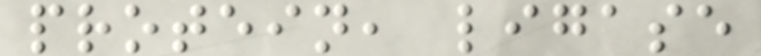protein, ligase
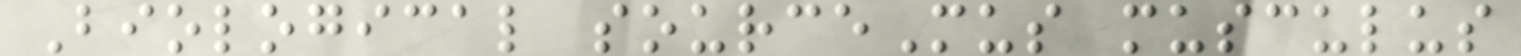Biological sourceMus musculus
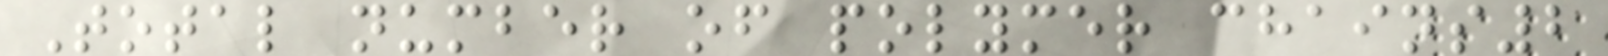Total number of polymer chains2
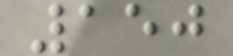150
